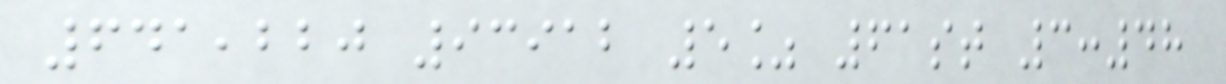641,220 93912 5% 61st 3:48
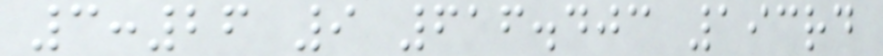3:26 9 616.403 193rd
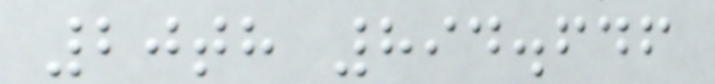20th 894.646
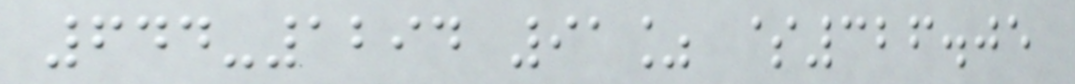644-1294 91% $326.05
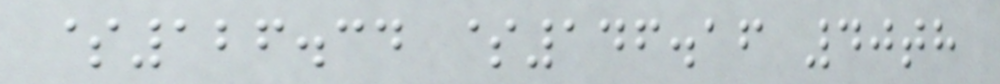$126.34 $146.16 40th
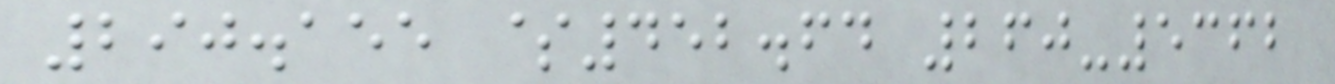290.155 $452.64 260-5362
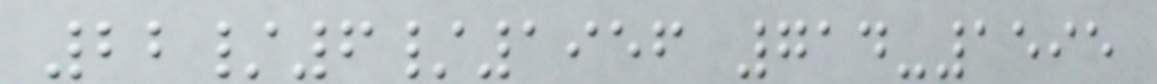22/6/1956 714-1595
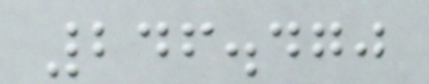246.470
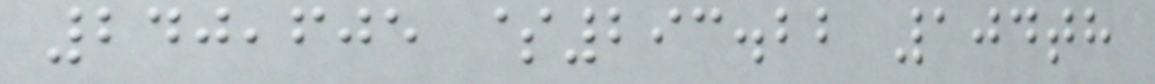240,605 $293.22 104th
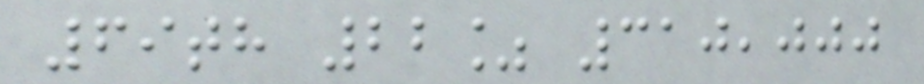69th 22% 310,000
